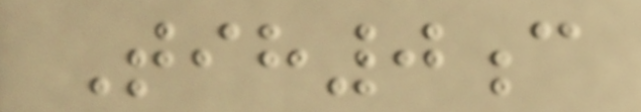Tih0c
